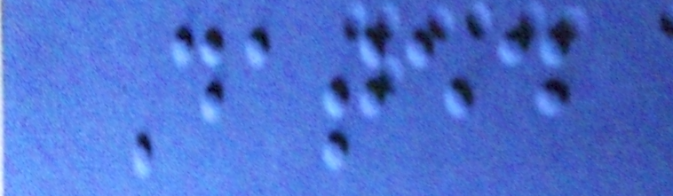Dated
